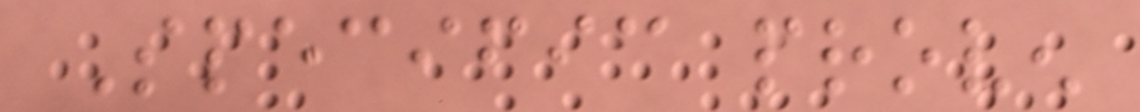Specific proven
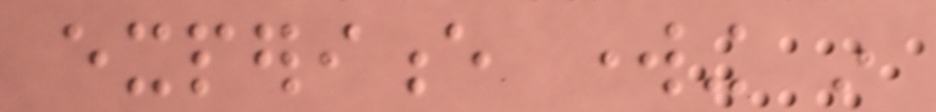experience working in
